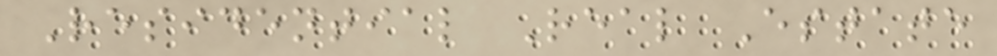Residential Real Estate
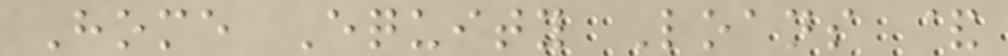Home Equity Loans &
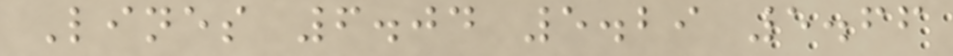Lines 6.04 5.29 5.66
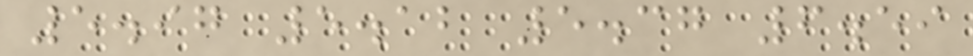5.97 5.12 5.37 6.59
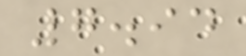7.94
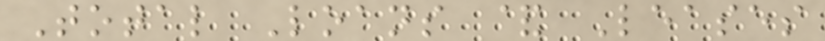Total Loans & Leases
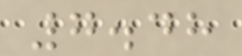7.48
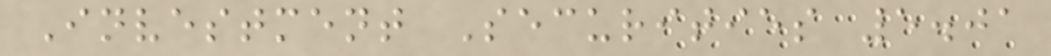Investment Securities 5.01
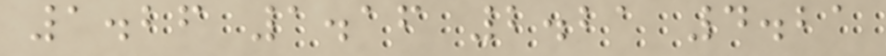1.26 1.16 2.21 4.21
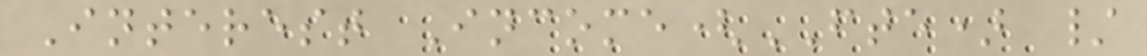Interest Income(FTE) /
